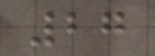27
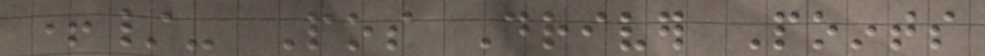+/- Pos Driver Points
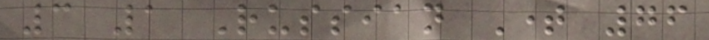3 1 Russian Time 76
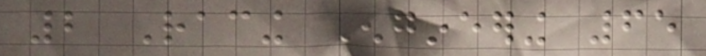2 Racing Engineering 65
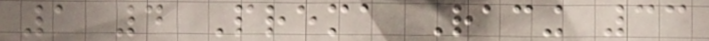1 4 Prema Racing 33
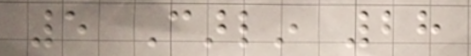5 Carlin 28
